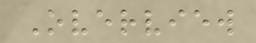Overview
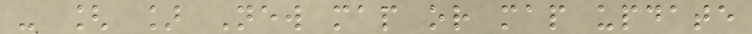- [ ] New map or map update
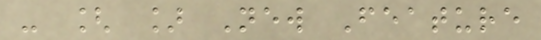- [ ] New Feature
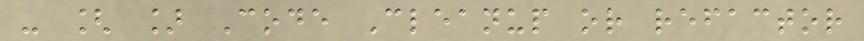- [ ] Code Cleanup or refactor
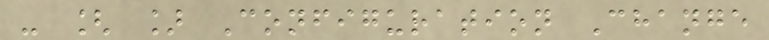- [ ] Configuration Change
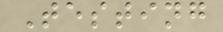Testing
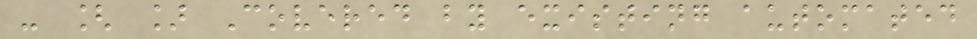- [ ] Covered by existing automated
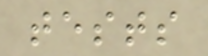tests
